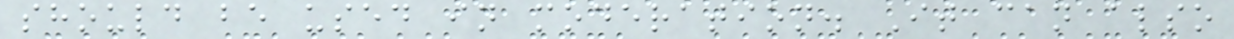should be used in moderation. It can also
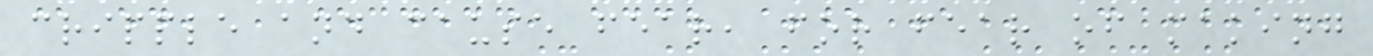cripple and cause fear, for fear of making
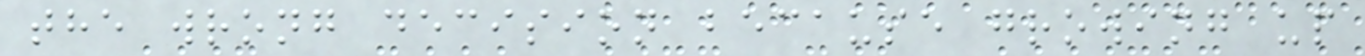the wrong decision because growing up
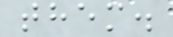them.
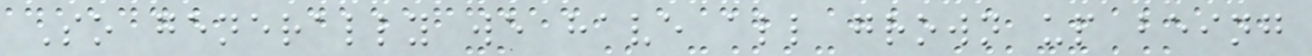So generally we have all grown up being
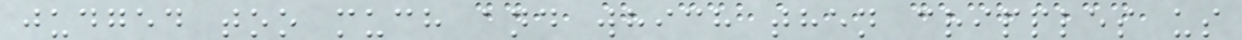judged too much and which then cripples us
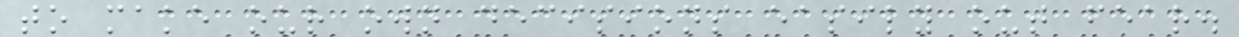to make our own decisions easily out fear.
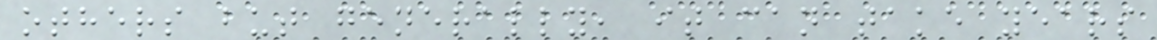others but generally, it can take years
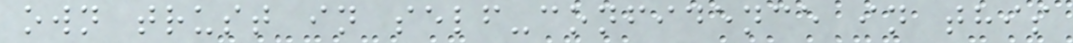own trust in self-confidence in this
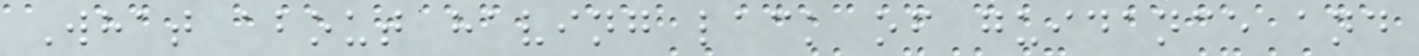What about having lack of guidance and
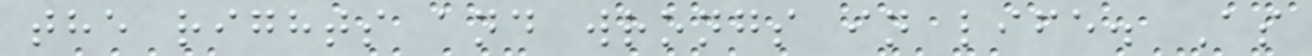the rights and wrongs in life. As
